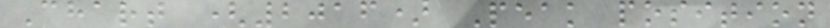Chart (2016) Peak position
